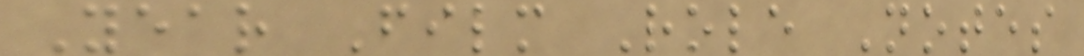Year Film Role Notes
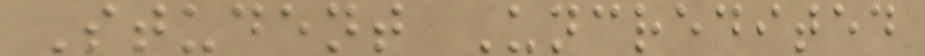Student Uncredited
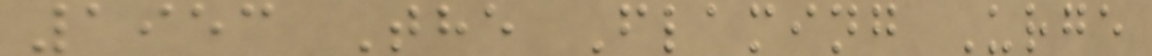1953 The Flaming Urge
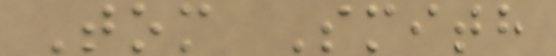Tom Smith
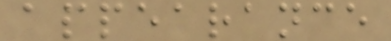appearance
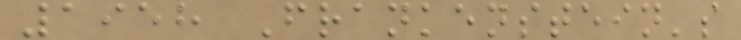1958 Frankenstein's
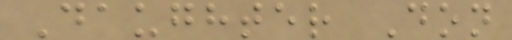Daughter Don
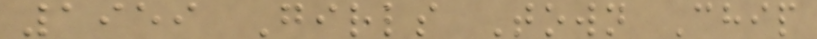1959 Girls Town Chip
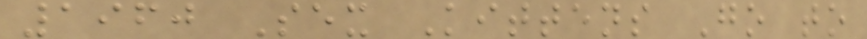1960 Sex Kittens Go to
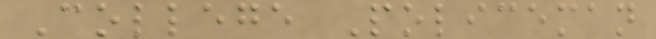College Policeman
